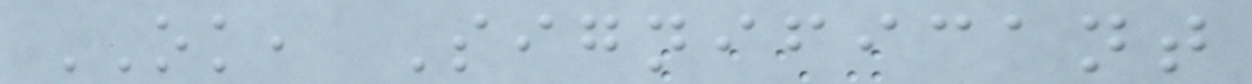OK, Significant
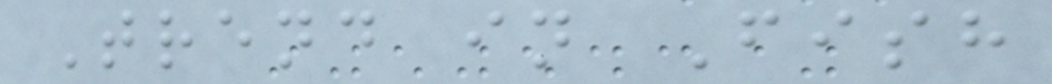Trend in Fish
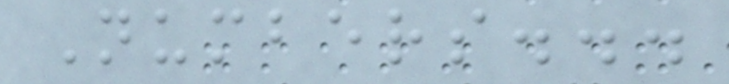Numbers...
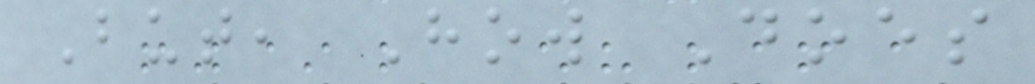But, How Does
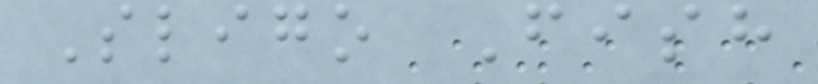Sligo Fish
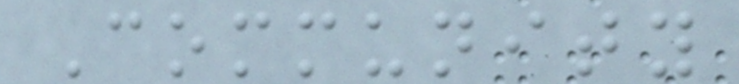Community
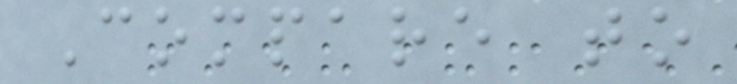Compare to
